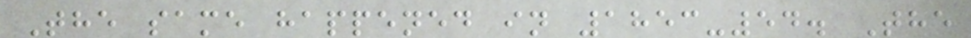The same happened in 1853-54. The
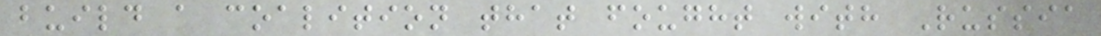build a coalition that fought with Russia
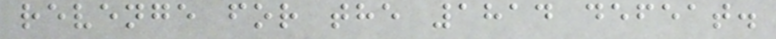revenge for the 1814 defeat.
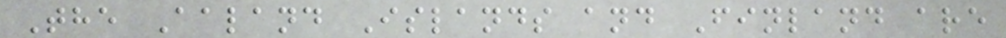The Aaland Islands and Finland are
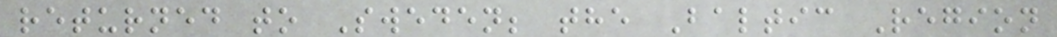returned to Sweden; the Baltic Region
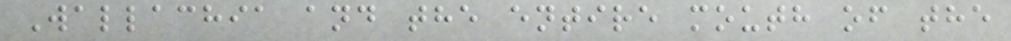Wallachia and the entire mouth of the
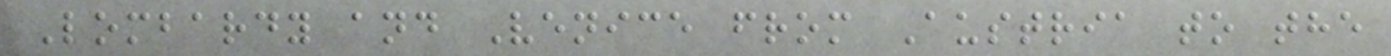Lombardy and Venice from Austria to the
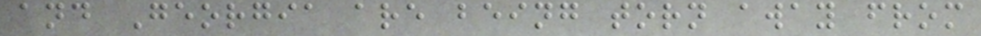and Georgia are being torn away from
